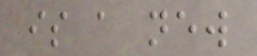is a new
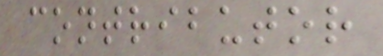contributor
